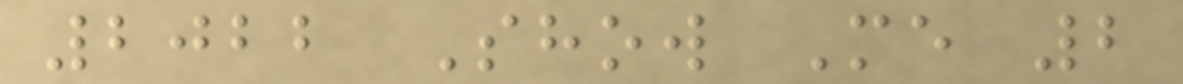2022 Show Me 2
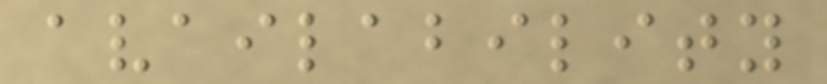availability
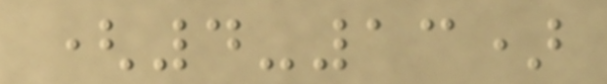(4-13)
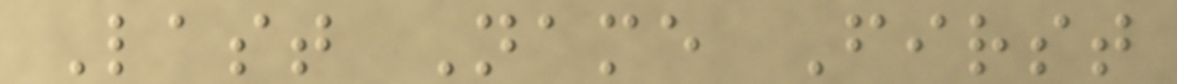Last Name First
